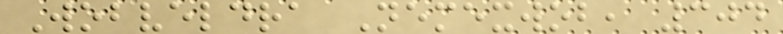Wobveldra Nemexwob, 304
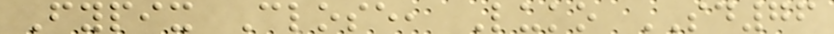Fypix Close, Luko SD76
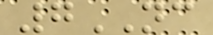7NC
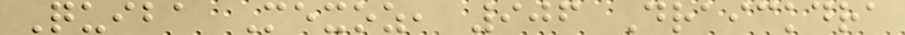Quiba Mexoz, 906 Draickdra
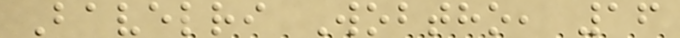Bavelri Wobtho, 16
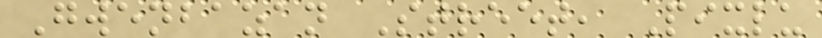Gwenbazan Street, Pixlu
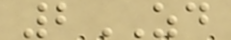2ZD
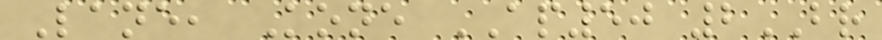Lane, Kone AP50 2BR
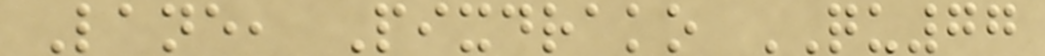Lane, Pixdrako QU77
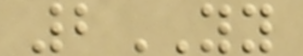2YY
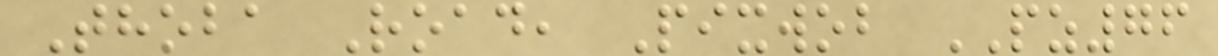Thoba Road, Pixwob PZ76
